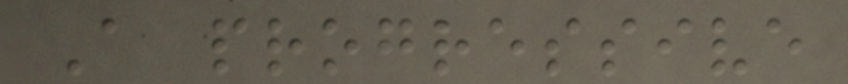A progressive
